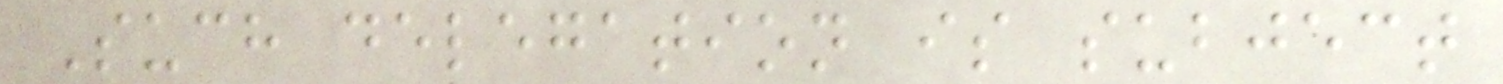Such delegation is subject
